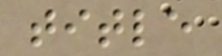title
